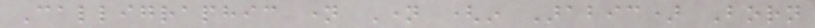Calligraphic name Name (in Arabic) Born
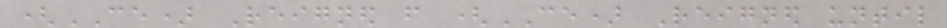(CE) Reigned from (CE) Reigned until
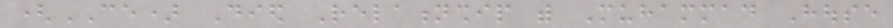(CE) Died Relationship with Muhammad House
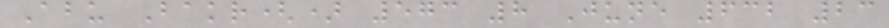Abu Bakr() 573 8 June 632 23
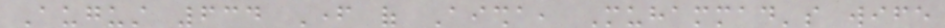August 634 Father of Aisha, Muhammad's wife
